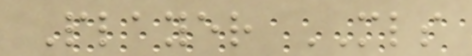Player MLS
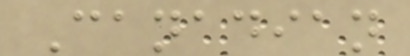Canadian
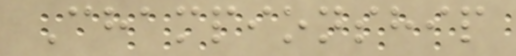Championship
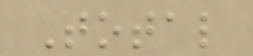Total
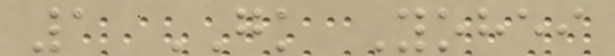1 GK Yohei
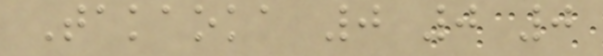Takaoka 0 0 0
